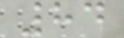84
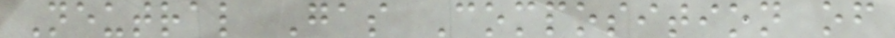Neutral Gas Composition of
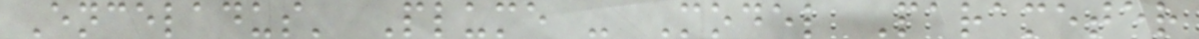Enceladus' Plume - Model Parameter
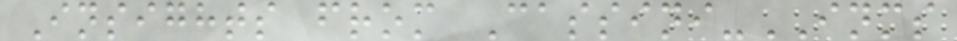Insights from Cassini-INMS
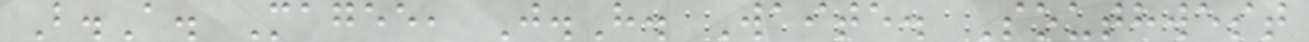B.A. Magee, J.H. Waite. Southwest
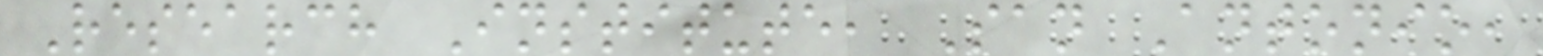Research Institute, San Antonio,
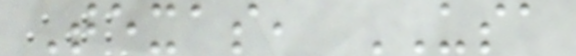Texas, USA
